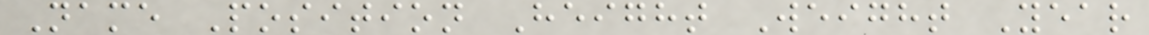Name Position Height Weight Year
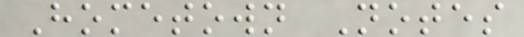Hometown Notes
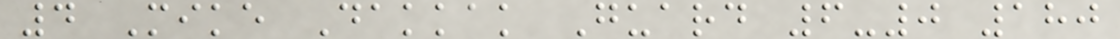4 Mike Dakkak Guard 6-0 180
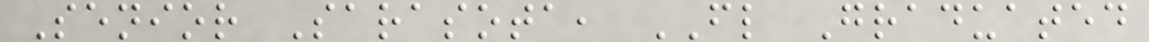Senior Sarasota, FL Graduated
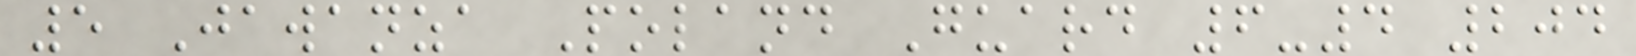5 Jawanza Poland Guard 6-4 204
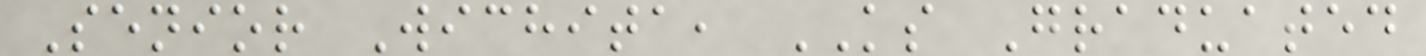Senior Wichita, KS Graduated
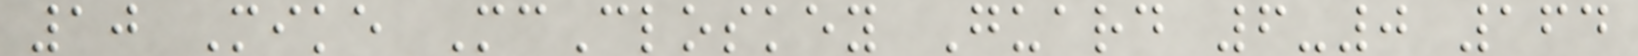10 Mike McCloskey Guard 6-0 164
